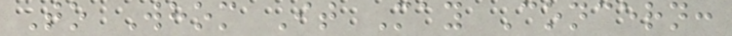To Whom It May Concern:
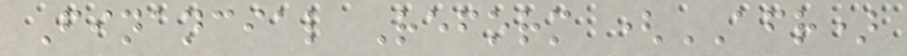Financial Reform (AFR)
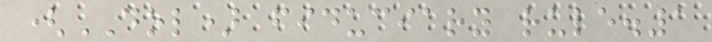(DOL) fiduciary rule.1
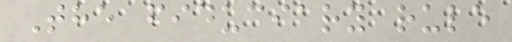The fiduciary rule
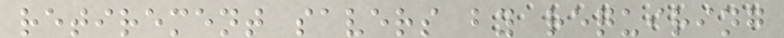retirement savers by requiring
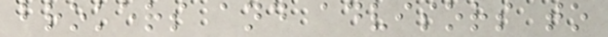brokers and advisors to
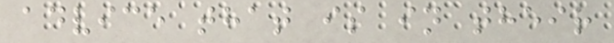advice that is in their
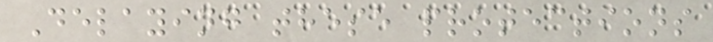Delaying these protections
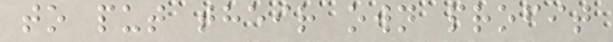to put their own profit
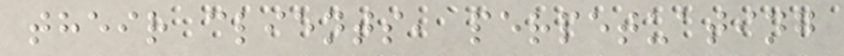their clients, perpetuating
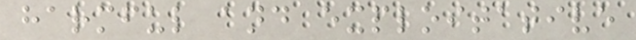harmful and exploitative
